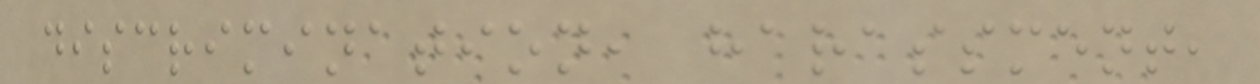discrimination, harassment,
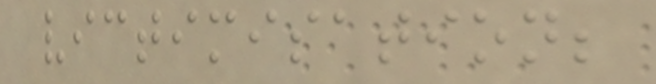victimisation;
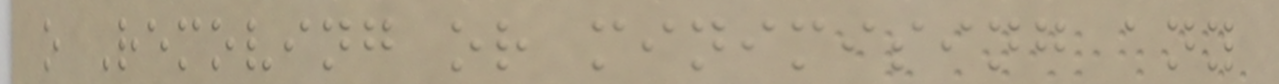o Removing or minimising any
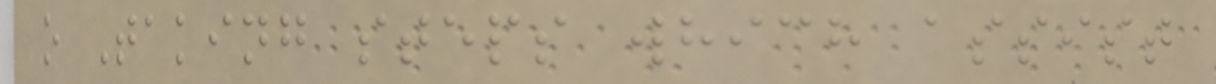o Taking steps which assist
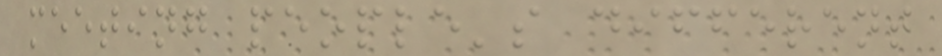meeting people's different
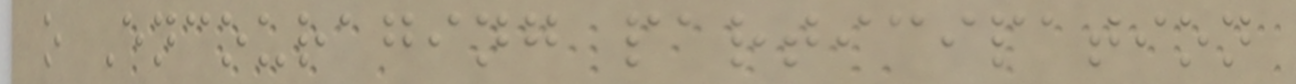o Encouraging participation
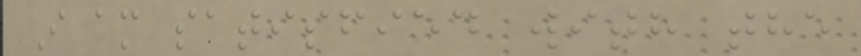I am satisfied with the
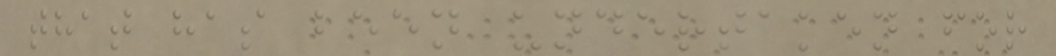that has been undertaken for
